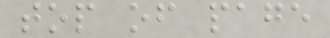top of page
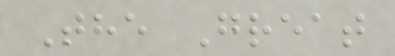The Great
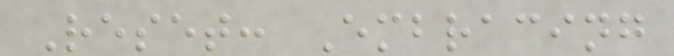Reset: Embracing
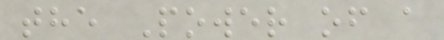the Power of a
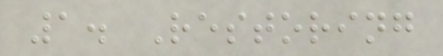1. Restoring
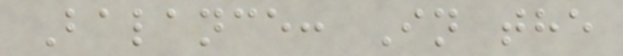Balance: In the
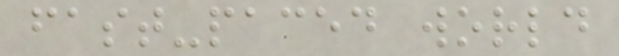fast-paced world
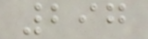297
